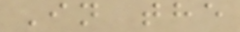In the
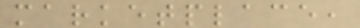marketplace,
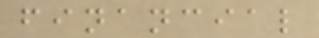financial
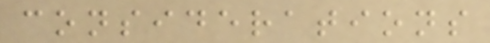considerations
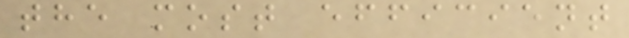the most efficient
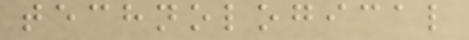technological
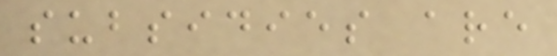subsidies are
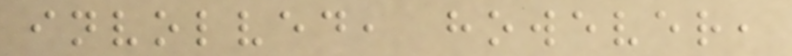involved, however,
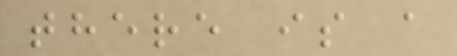there is a
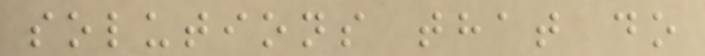solutions that do
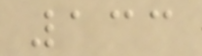133
